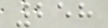258
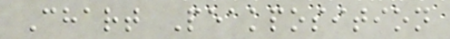Chart Peakposition
